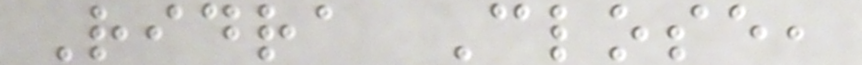Ridra Close,
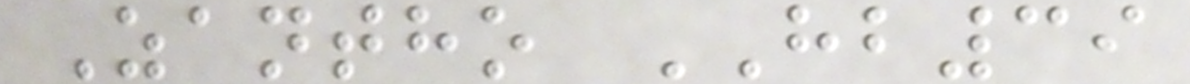Zantho HB39
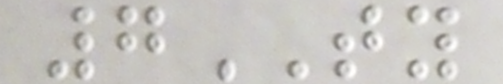7TY
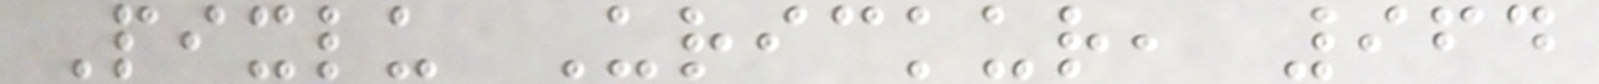Pixlu Urickur, 964
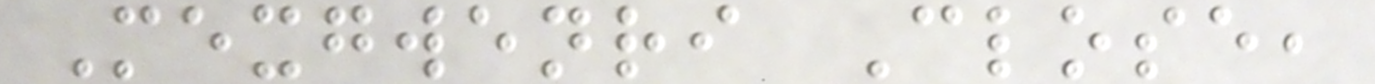Mexgwenri Close,
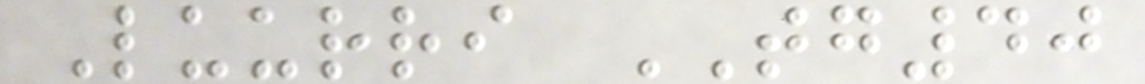Luurri TG40
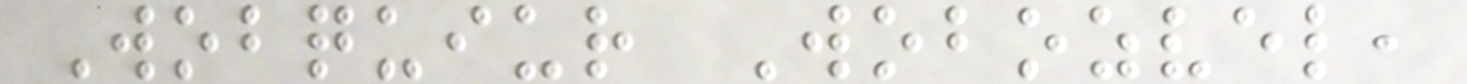Wobquiur Wobozvel,
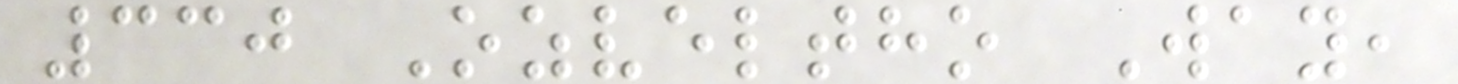330 Ozveltho Way,
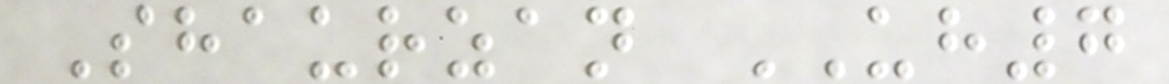Shaurzan UH7
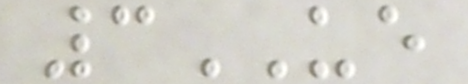3UE
